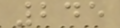245
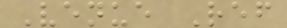Venue Ref
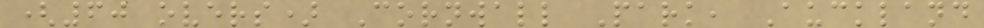(60 overs) Cornwall Park, Auckland
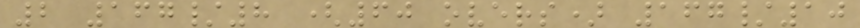2 167/8 (60 overs) 167/10
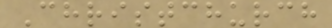Christchurch
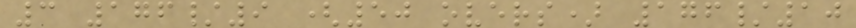3 176/9 (50 overs) 176/10
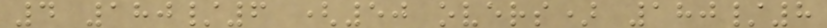4 180/6 (50 overs) 180/8
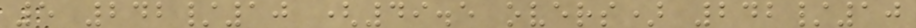5 242/10 (49.5 overs) 242/10
